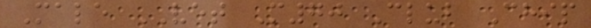Male VET M70 Club Chip
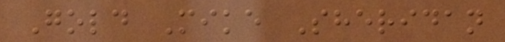Gold Mike Sheridan
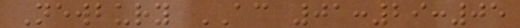Newbury AC 01:29:05
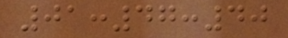01:47:40
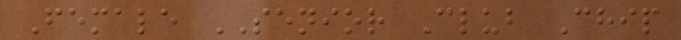Female SENIOR Club Chip
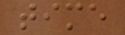time
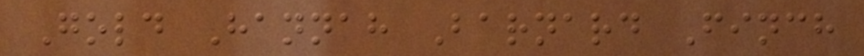Gold Hannah Barnard Finch
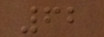62
